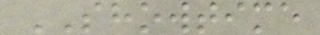SHOWTIME
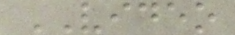VIDEO
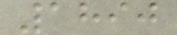1890
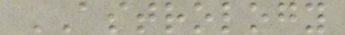ASTROLOGY
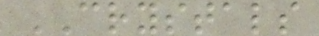CRYSTALS
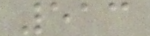513
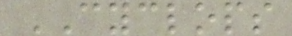CYCLOPS
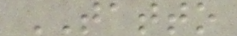TATTO
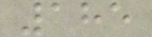185
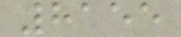8155
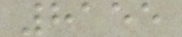8155
